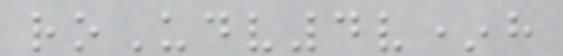roUdv4v*h
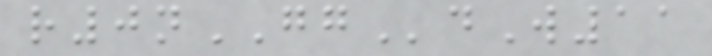r0nGGdW11
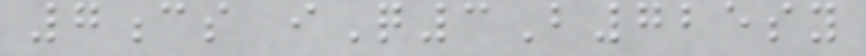7cs iQ3B725sy
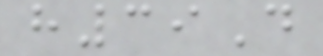h39D
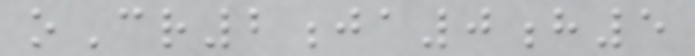oCr2ja0h5
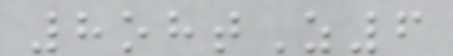8ohtZ6
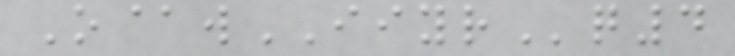O@wIIYRq4
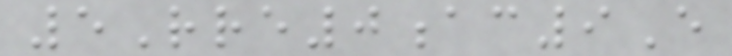5Rre0ac9E
